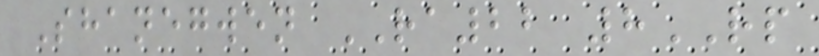Shanegwen RA22 8RP
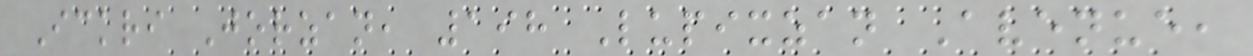Ickri Jorzan, 198 Lupixzan Avenue,
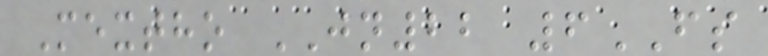Mextho JN22 6FS
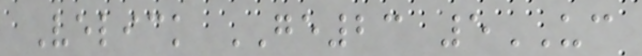Velick GE23 5UC
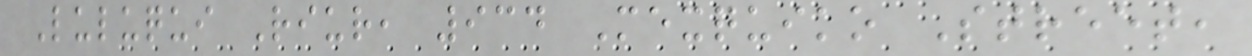Luluqui Riur, 934 Mexquiko Street,
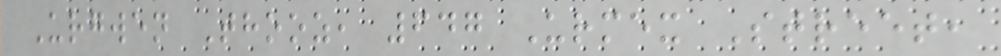Urgwen Thooz, 647 Urmex Street,
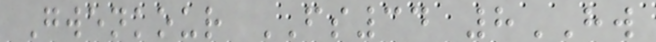Gwenkour FS34 8HW
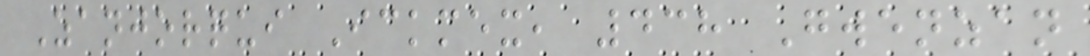Zanjorqui Ickmex, 438 Gwenzan
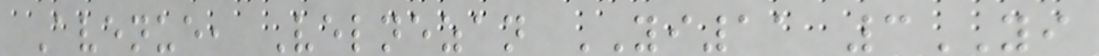Avenue, Velnezan YI11 3YI
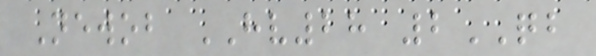Newob HV28 2QB
